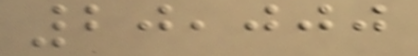20,000
